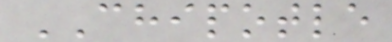CHIPOTLE
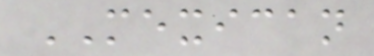MEXICAN
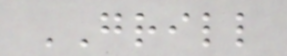GRILL
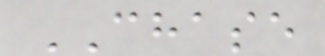CHASE
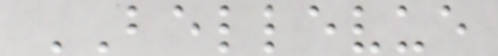BELLEVUE
